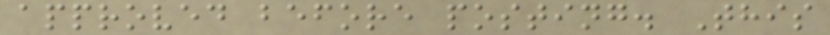approved before posting. This
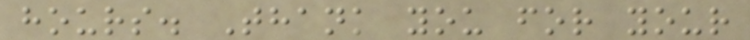hours. Thank you for your
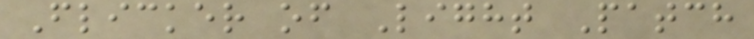Flicker of Light Patch
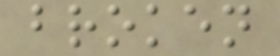broken
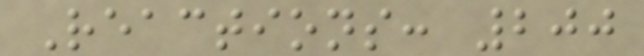Reactions: 200
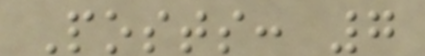Posts: 7
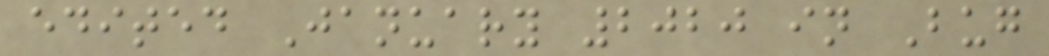edited January 2020 in Bug
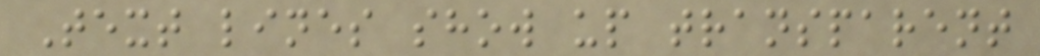Text lines show up transparent
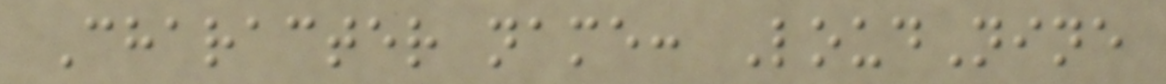Character name: LoudNine
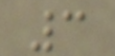3
